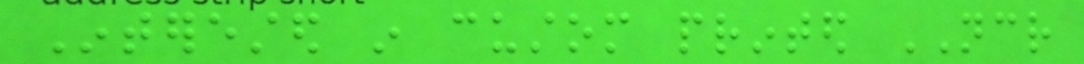Interested in custom printed NCR
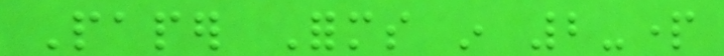Paper Forms in 2-part
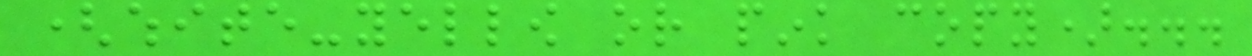(white-yellow or pink copy)...
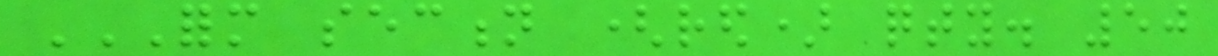FORM SECTION (RED) QTY. 50
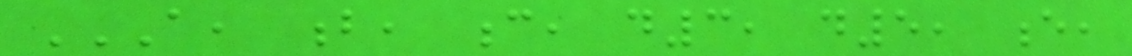A, B, C, D3, D5, E,
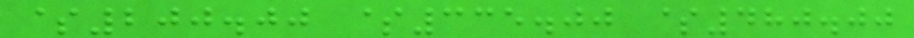$200.00 $335.00 $480.00
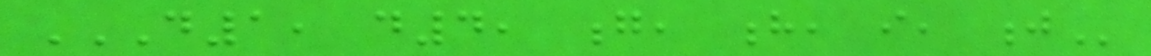D1, D4, G, H, I, J
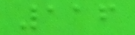116
